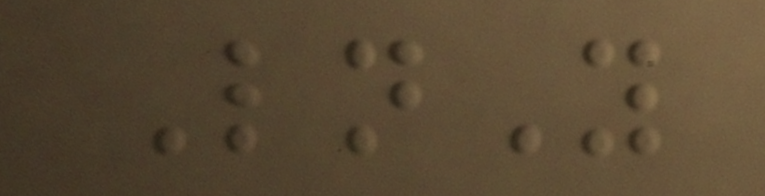LnY
